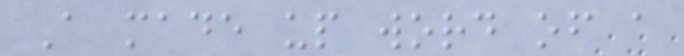A made up word of a
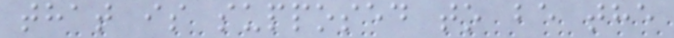that is supposed to be the
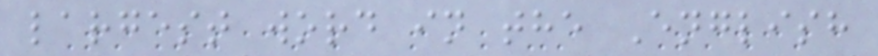largest word in the English
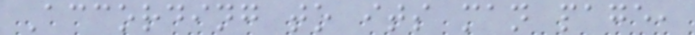According to its man page,
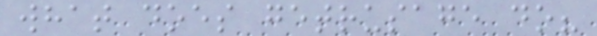what does getrusage do?
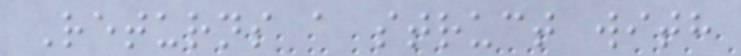Returns a struct with
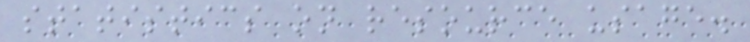statistics on resource usage.
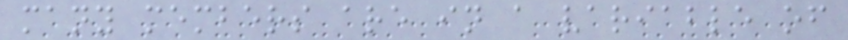many members are in a variable of
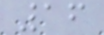16
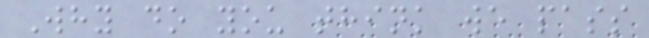Why do you think we pass
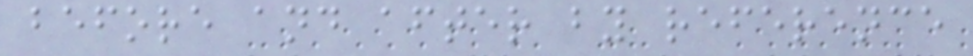before and after by reference
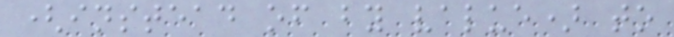(instead of by value) to
